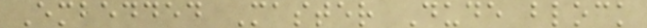Embedded Master Dude block
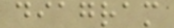diagram
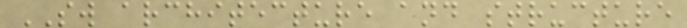SW architecture and structure
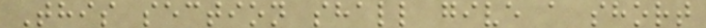This section shall give a short
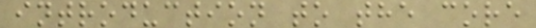introduction to the core
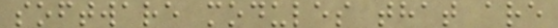software modules that are
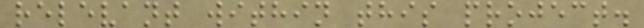relevant within this project.
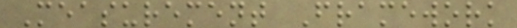Measurement Framework
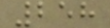258
